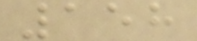158
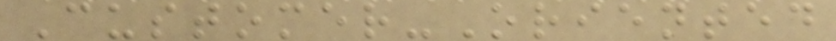Customer-Oriented
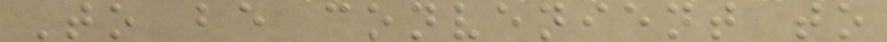To be convenient to
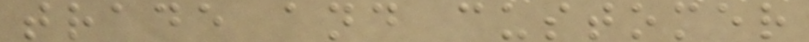trade and customer
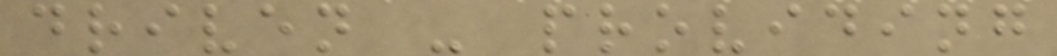driven - providing
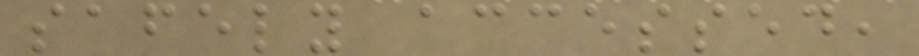safely accessed,
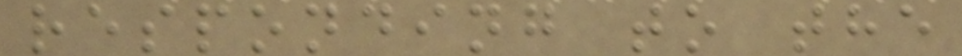responding to the
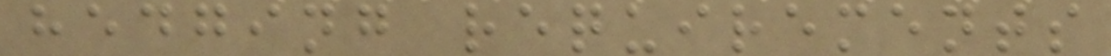hedging requirements
